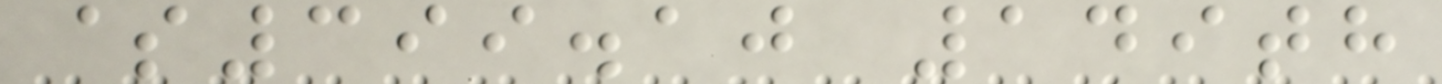$399.10 149th
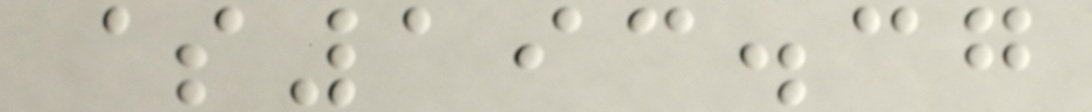$193.37
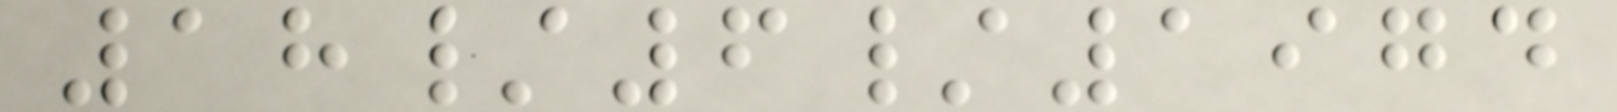18/6/1974
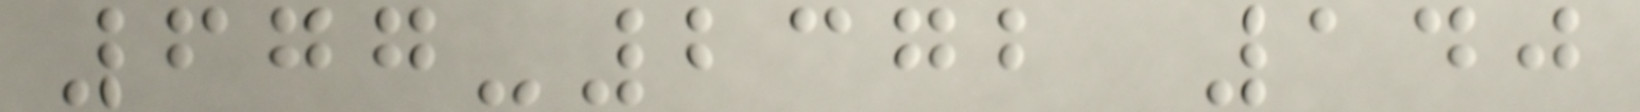677-2372 140
